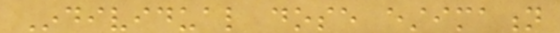Individual dose estimation
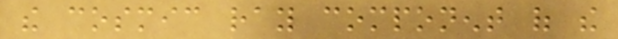the cosmic ray component of the
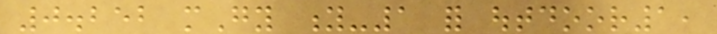0.252 mGy y-1 for outdoor1,
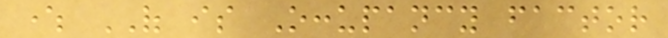where OF is Occupancy factor
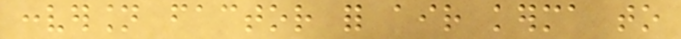conversion factor for air kerma to
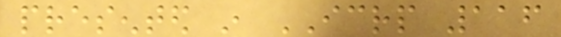presented in ICRP 116
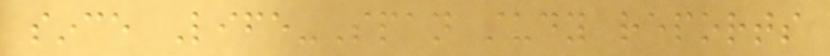since Life-Span study reports
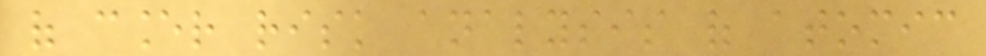of cancer risk analysis of atomic
